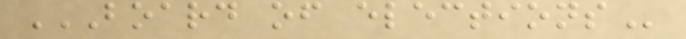BOARD OF ELECTIONS
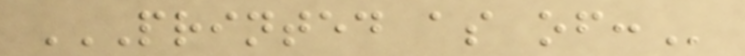PRINTED AS OF:
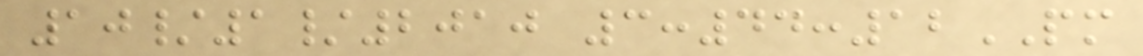10/1/2010 3:44:12PM
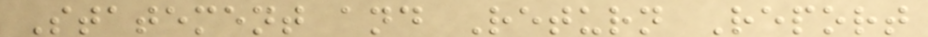Statement and Return Report
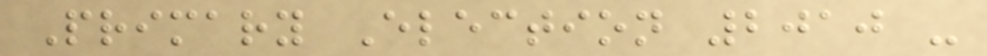Primary Election 2010 -
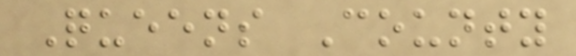Queens County
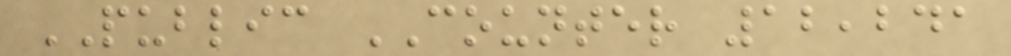PUBLIC COUNTER 12,241
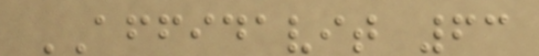AFFIDAVIT 63
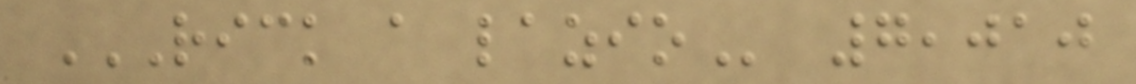RICK A LAZIO 7,010
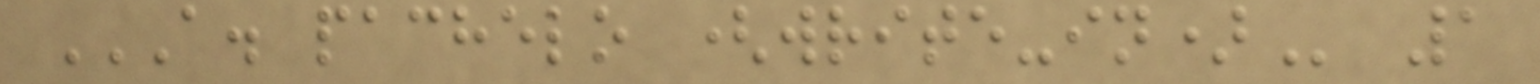A. PACHELO (WRITE-IN) 1
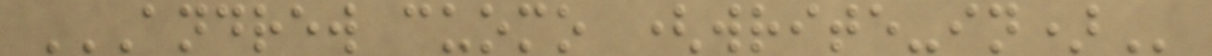ANDREW CUOMO (WRITE-IN)
